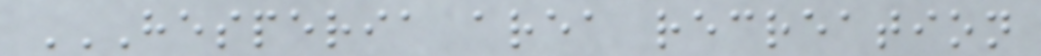HESPERIA AREA RECREATION
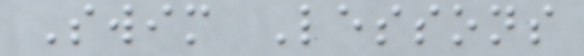Swim Lessons
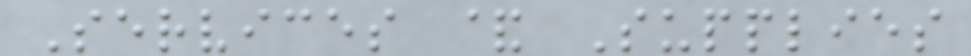Services & Supplies
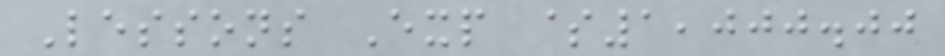Lessons Exp $1,000.00
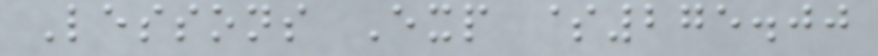Lessons Exp $275.00
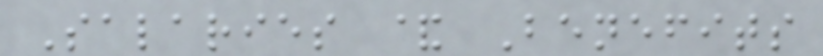Salaries & Benefits
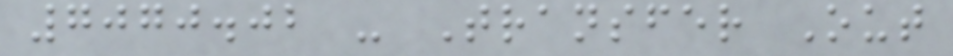7070.02 - Transfer Out
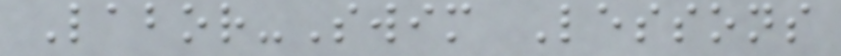Labor-Swim Lessons
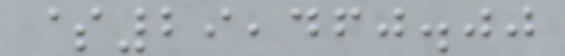$29,460.00
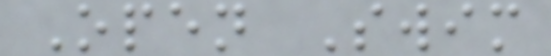Open Swim
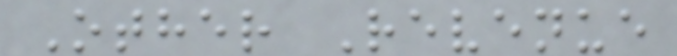Other Revenue
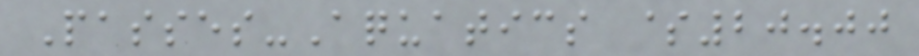Passes-Aquatics $20.00
